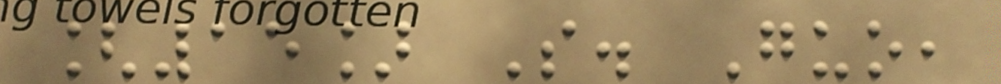[15] S. Guo,
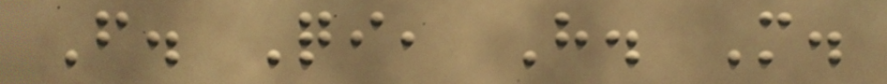F. Qi, H. M.
